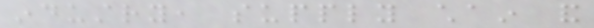industry, supply chain and
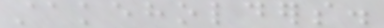stakeholders.
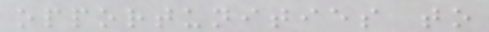opportunities to
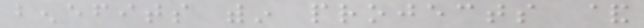benefits within projects &
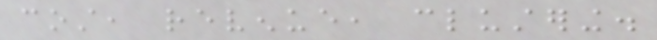cost, revenue, clustering.
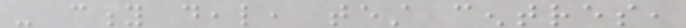- city deal, test centres,
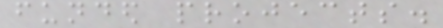funded projects.
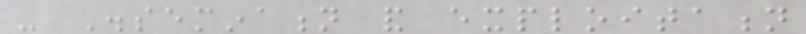- Dissemination and exploitation
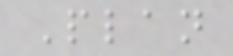Plan
